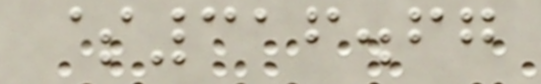$316.67
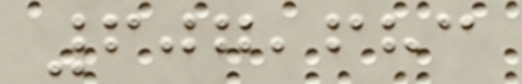607,683
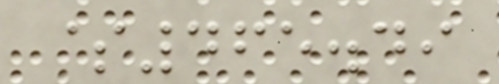$465.49
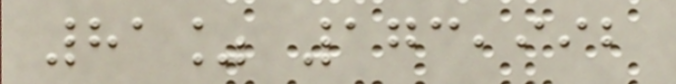81% 173,992
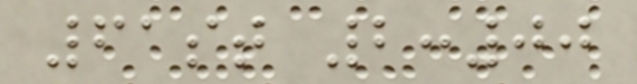61st 2:00
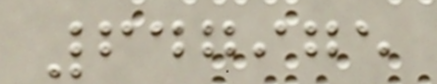647975
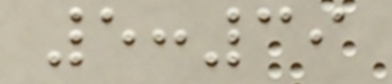5:39
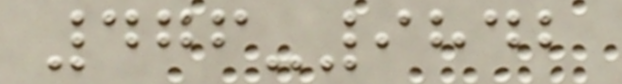476-9842
